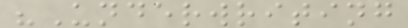"Underwriting
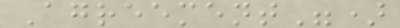Agreement")
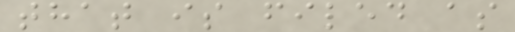that is filed as
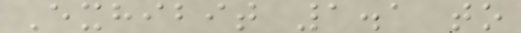Exhibit 1.1 to
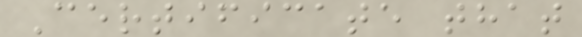Certificate that
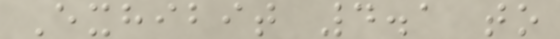Exhibit 4.1 to
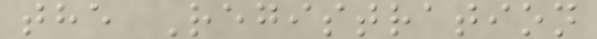the Registration
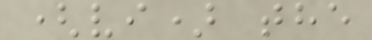(vi) the
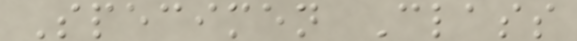Specimen Class
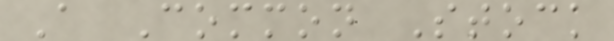A Common Stock
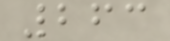263
